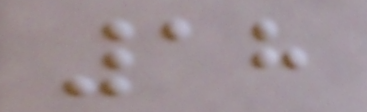18
